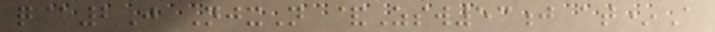q@2J NjxN &Zsw53j at*A
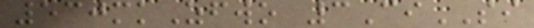530mkZfwo 3CiSI
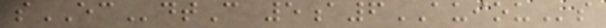sECdtC 5a6AUIOUs
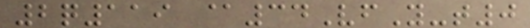2q119 @34VfY-t0
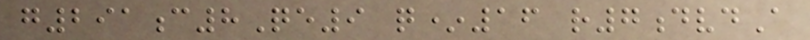g291c8Qe9 q*16 r7dvdA
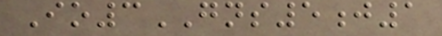Io3GNS5j1
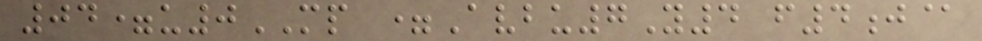04=u0MP =Avbu7Y4 f4j@
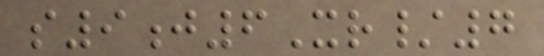s9j6Xr/7
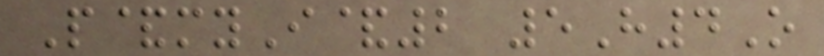P&myI&2 5H4O
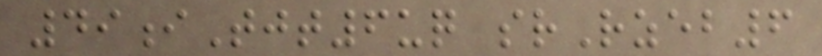49iTjt6uq srRzeb6
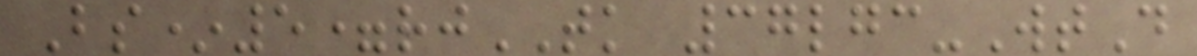Bs*5=rjTK 37lgc-WtD
